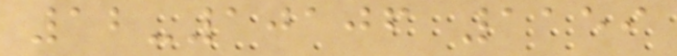12-10106 1159
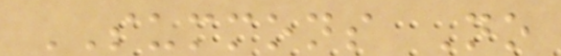SUMMONS No
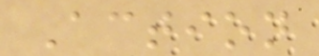Action
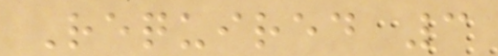Required 3
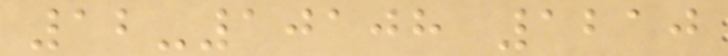12-10108 1210
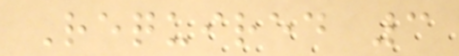Required 3
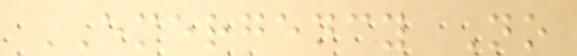EMERGENCY No
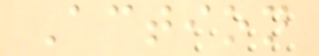Action
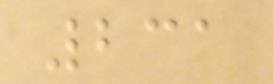231
